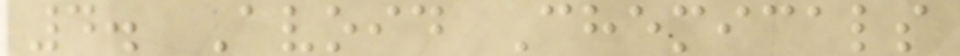4. Avoid Chemicals
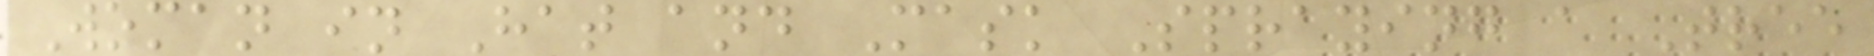Woman in Hat and Mask Spraying a Tree
